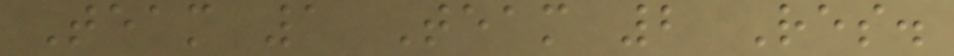Team 1 Team 2 Res.
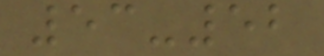53-52
